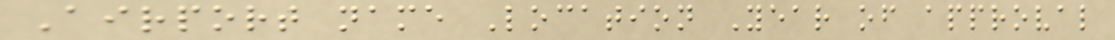Airport name Location Year of approval
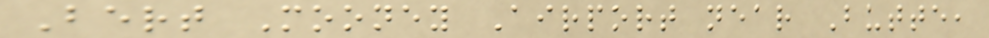Bert Mooney Airport near Butte,
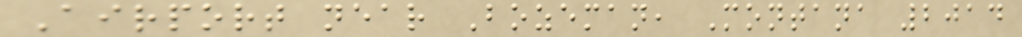Airport near Bozeman, Montana 2014
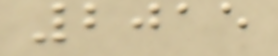2015
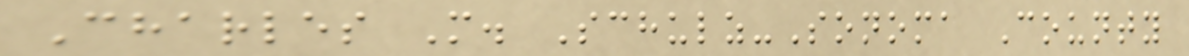Charles M. Schulz-Sonoma County
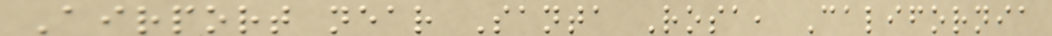Airport near Santa Rosa, California
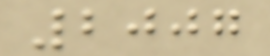2007
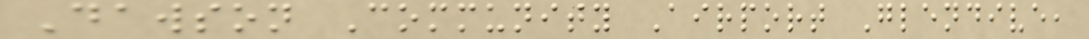Dawson Community Airport Glendive,
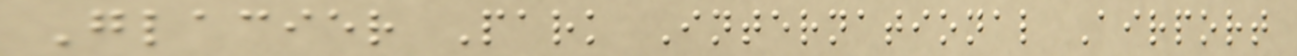Glacier Park International Airport
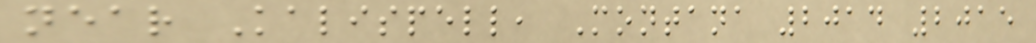near Kalispell, Montana 2014 2015
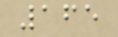165
